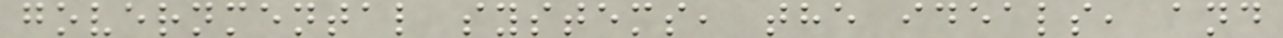governmental systems, the ideals, and
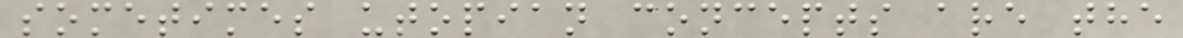sometimes utopian concepts are the
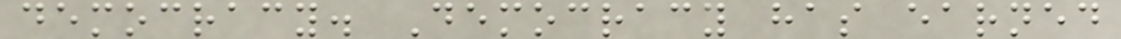democracy. Democracy has earned
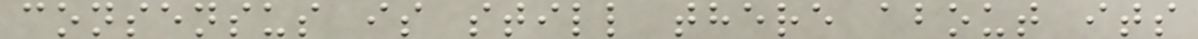consensus is still there about its
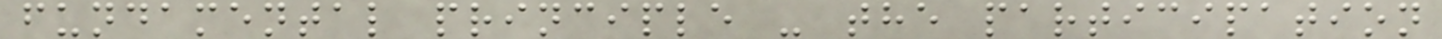fundamental principle - the participation
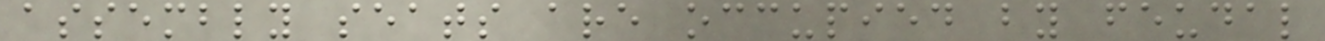assembly seats are occupied by feudal
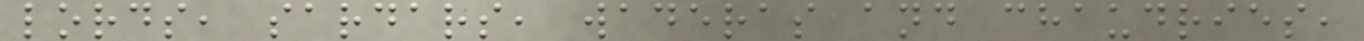lords, sardars, waderas and chaudries,
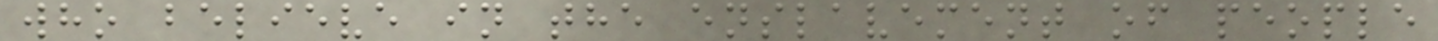who believe in the enslavement of people
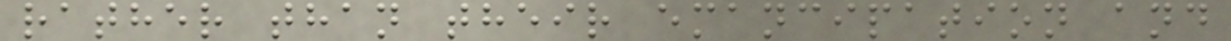rather than their emancipation and
